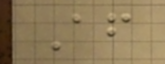After
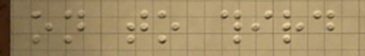on to third
